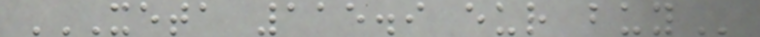XETA 115.9 EUR BUY
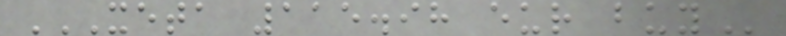XETA 115.98 EUR BUY
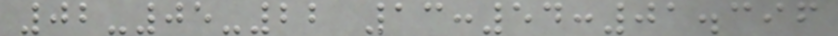02-05-22 13:54:01.396
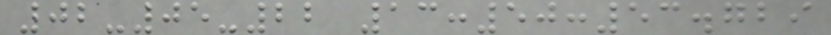02-05-22 13:50:53.729
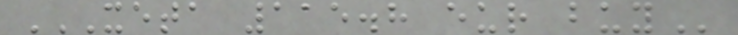XETA 115.8 EUR BUY
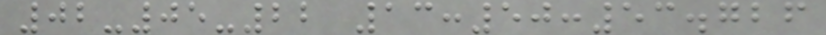02-05-22 13:50:53.726
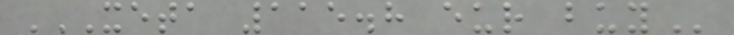XETA 115.8 EUR BUY
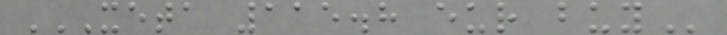XETA 115.8 EUR BUY
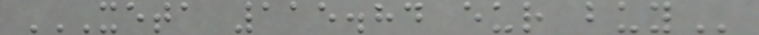XETA 115.84 EUR BUY
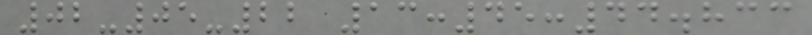02-05-22 13:45:44.833
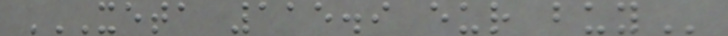XETA 115.9 EUR BUY
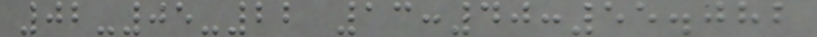02-05-22 13:40:55.082
